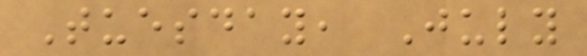Tuesday, July
